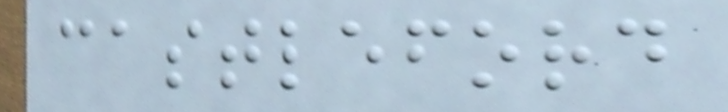castleford
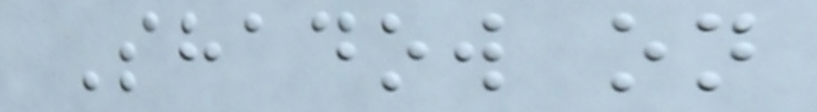Shadow on
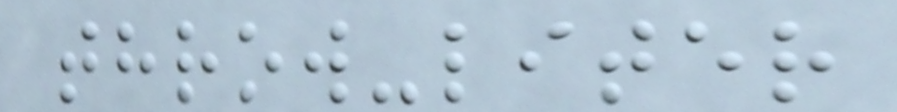throw-liter
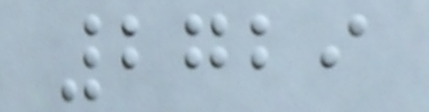2729
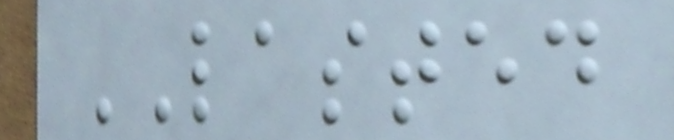LASTED
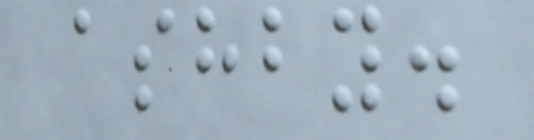ashby.
